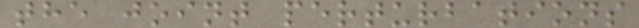the joint perturbations
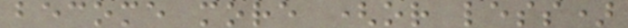become more (or less)
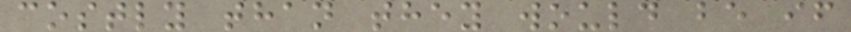costly than they would be if
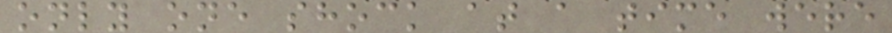only one shock at a time were
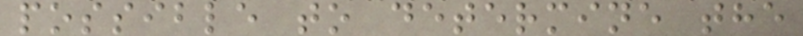possible to determine the
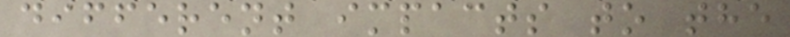different impacts to the
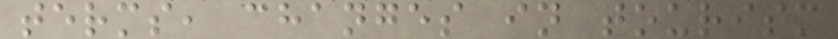terms, changes in tourism
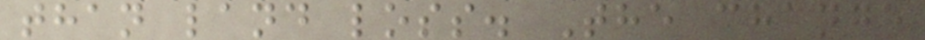than land loss. The change
